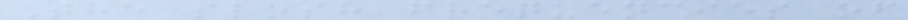The slosh frequencies of
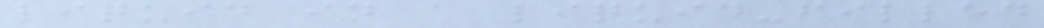liquid in a liquid-filled
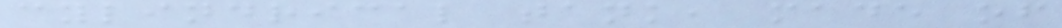cylindrical tank, made of
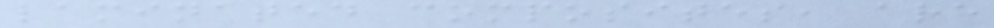laminated composites, are
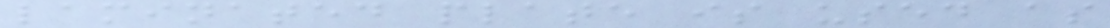laminated plate is used as
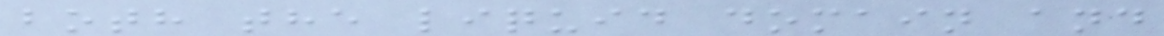both the liquid domain and
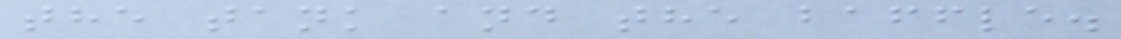the tank and the baffle.
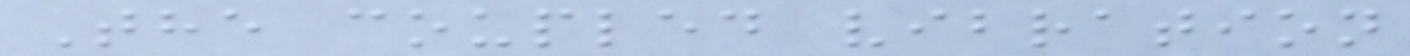The coupled vibration
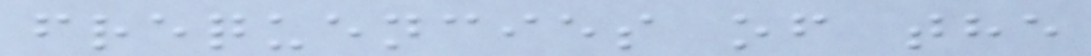frequencies of the
